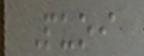Puoi
